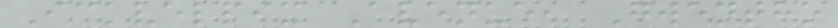Ickvelpix Avenue, Gwentho
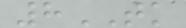8TK
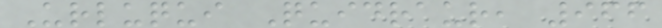Urluqui Quidraur, 966
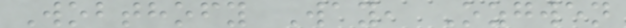Wobthofy Way, Ozgwen
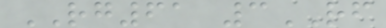RG61 3RF
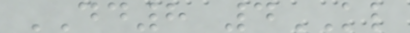DD8 4KL
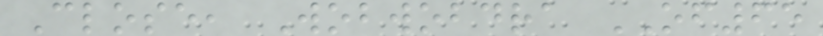Close, Wobwobdra OF65
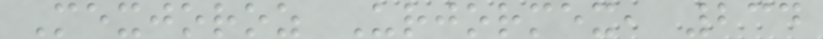Mexjoroz Urjormex, 234
